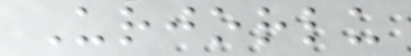Urjorlu
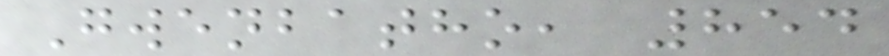Gwenbatho, 854
